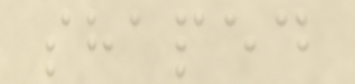shaped
